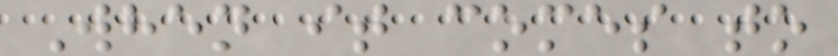When it comes to
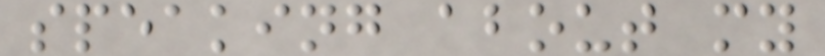speaking about my
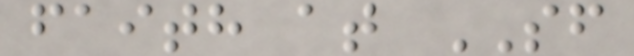faith at SF
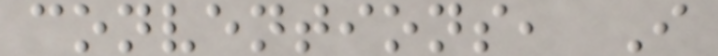conventions, I
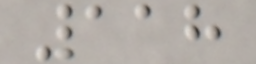118
